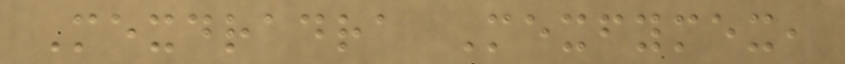Mexdradra Mexfymex,
